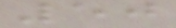50
